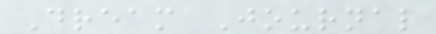Dream Journal
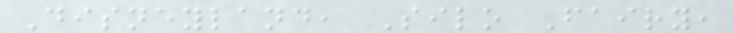Disneyland, Silo Fairy,
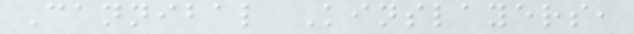Cannibal Kinslayers,
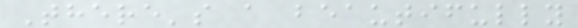There's a beautifully
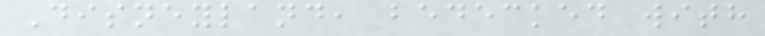Disneyland, bedecked with
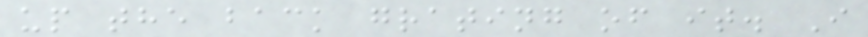up the back grating of it. I
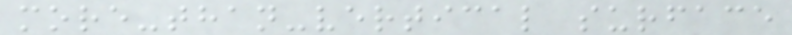more-than-vertical surface
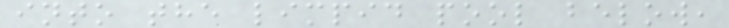into the limpid pool below,
